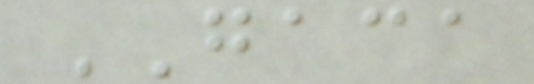GACA
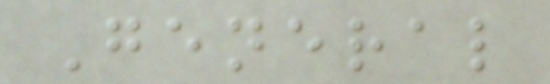General
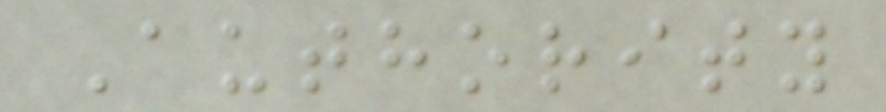Authority
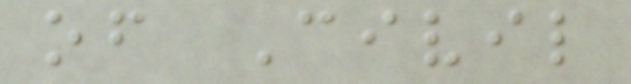of Civil
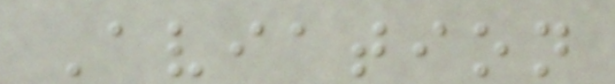Aviation
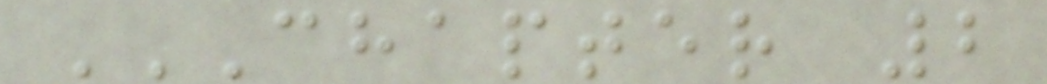CHAPTER 2
